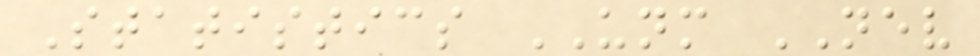Statistics UNM NEV
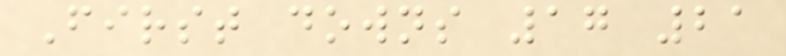First downs 17 21
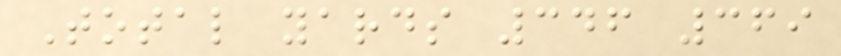Total yards 346 369
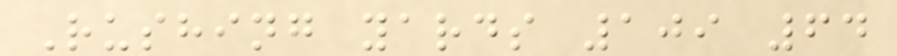Rushing yards 109 64
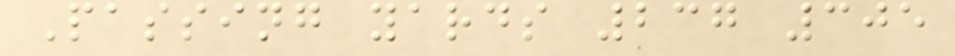Passing yards 237 305
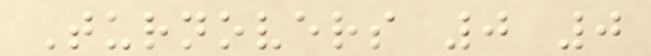Turnovers 0 0
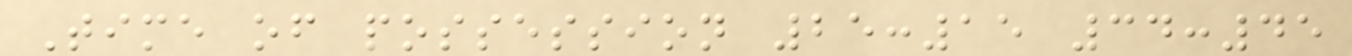Time of possession 25:15 34:45
